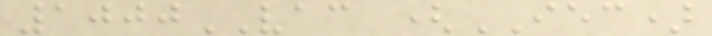1000VAC (IEC)
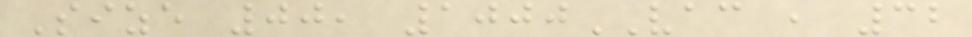Size 00, 1000VAC , 32
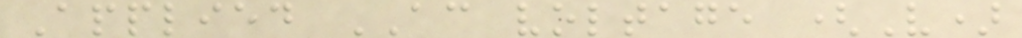Applied AC voltage (V)
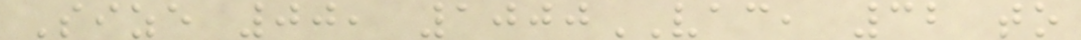Size 00, 1000VAC, 32 to
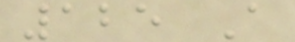125 A
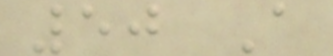50 A
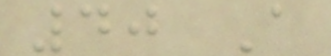40 A
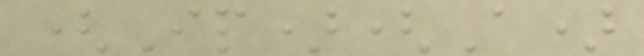(Ip)(A)
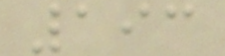193
